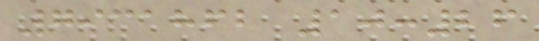7931862 10:26
